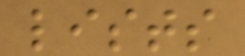lists
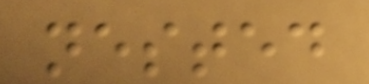nested
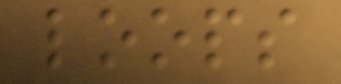loops
